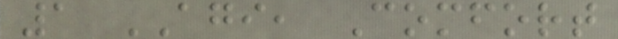1 AGI, Comfort
